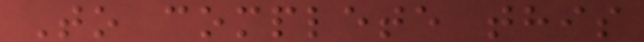To complete this
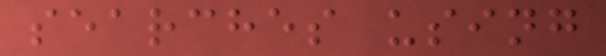searches using
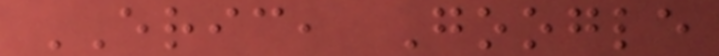ERIC, Google
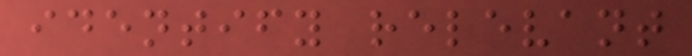identify relevant
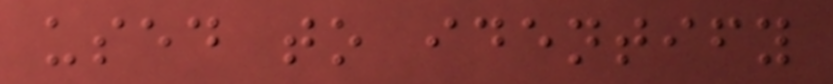used to identify
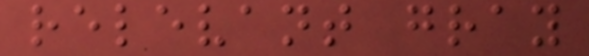relevant gray
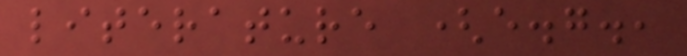literature (e.g.,
